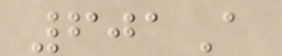601A
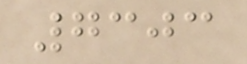7303
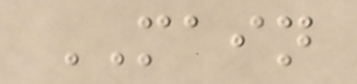MAIN
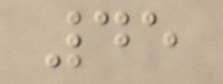45
